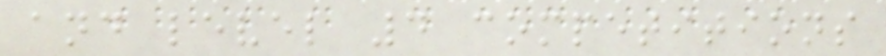and level 4 competitions
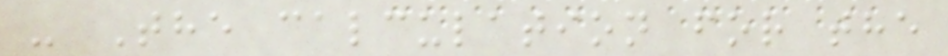- The calculation for the
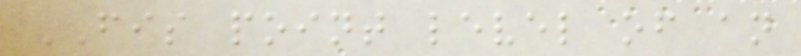FIS point level of an
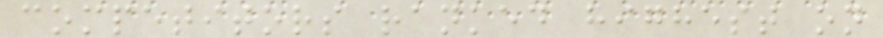competitors ranked highest on
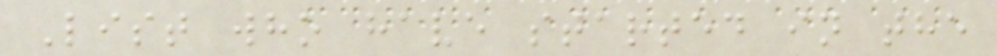List who have started in the
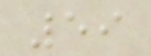59
